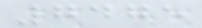7475
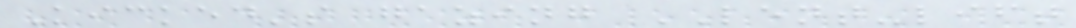Kicked's gazing LENT-lift
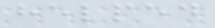helped
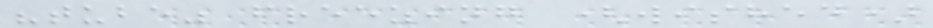"tube" freezing (wished)
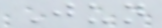Jun
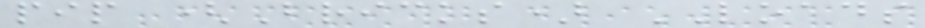pip (Bricks) LOADS
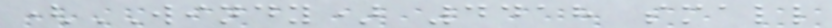(WINDY) 4418 small
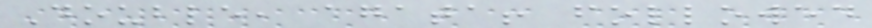Double, agata! followed
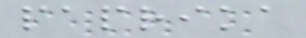paprika
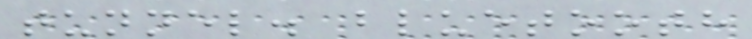tunnel. bluetooth
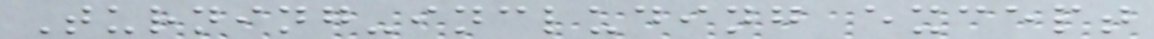Turning-including except
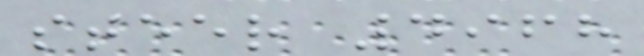steer 4968
